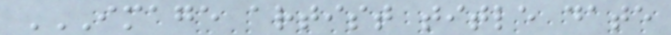IMAGE ARTIST TITLE DATE
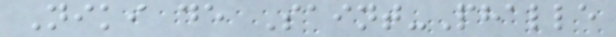Niki de Saint-Phalle
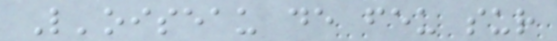L'oiseau de feu sur
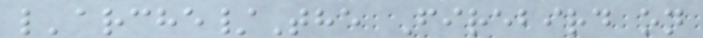l'arche/The Firebird on
